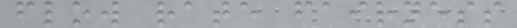flow rate fairness
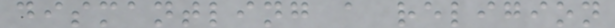dismantling a religion
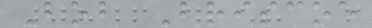Bob Briscoe
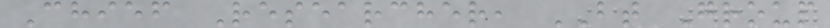Chief Researcher, BT Group
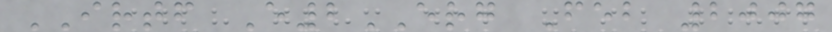IRTF E2ERG Feb 2007
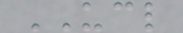UCL
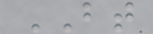BT
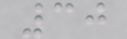30
